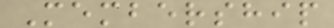Membership
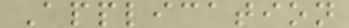Application
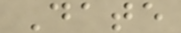Date
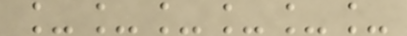______
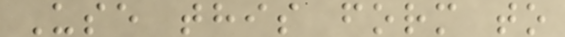Use this form to
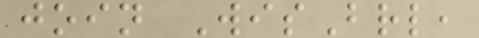join WisBrl,
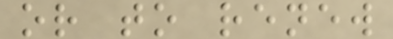or to renew
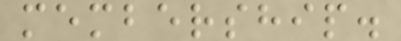membership.
